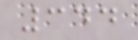344
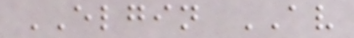ELGIN AV
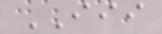III
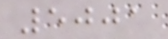5001
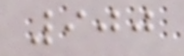900
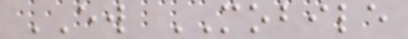EW MOBILE
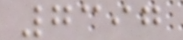7397
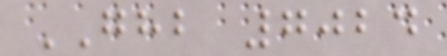GHB 7024
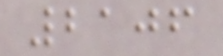2106
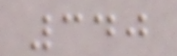340
